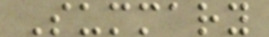Summary
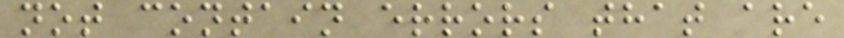not contain errors that are
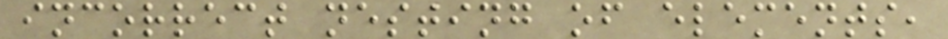incorrect nesting of elements,
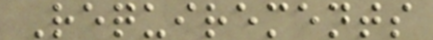Requirements
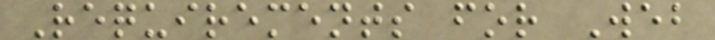Requirements for Web
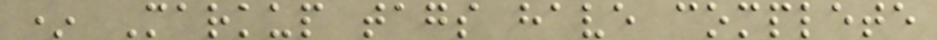* Markup tags have complete
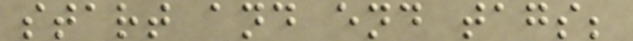start and end tags;
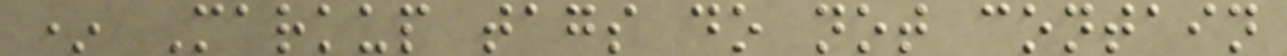* Markup tags do not contain
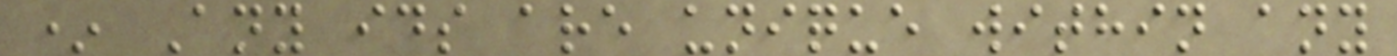* Any ids are unique within any
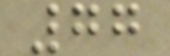77
